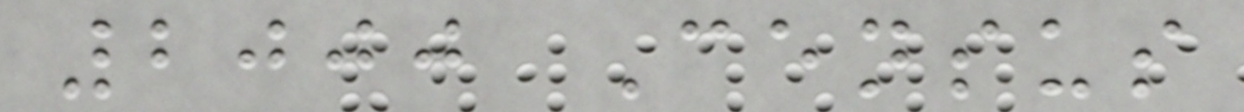2000 Census
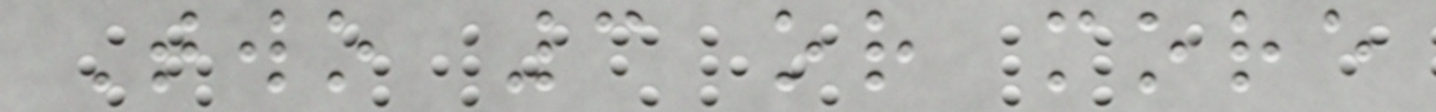Two 3 or more
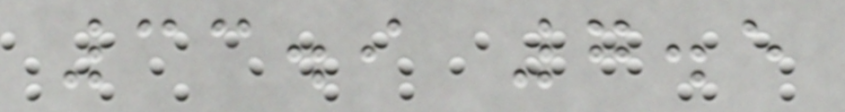33.9 7.5
